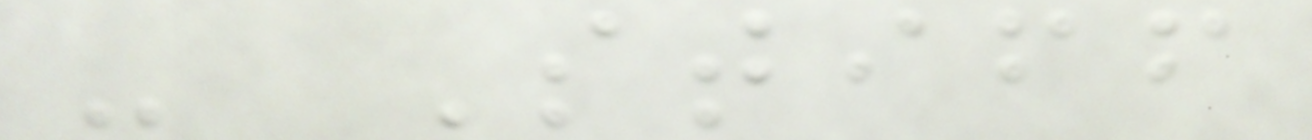- Stiff
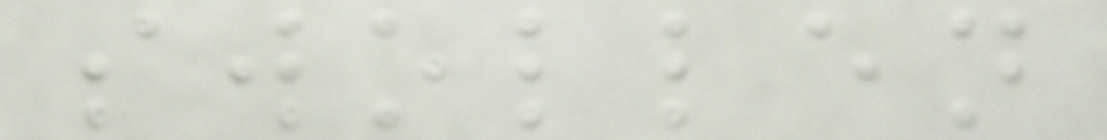swollen
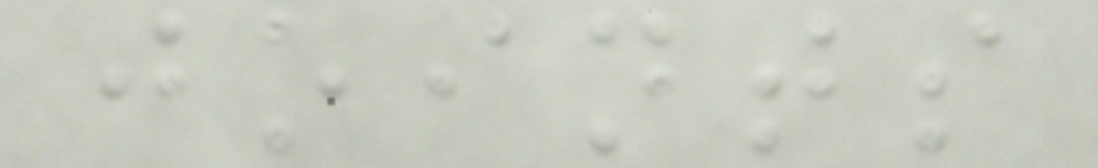joints
